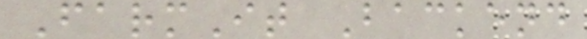FarmIt Backend
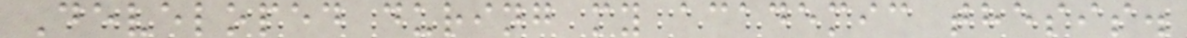Developed during my academic thesis.
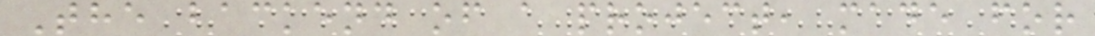The backend of a project, made for
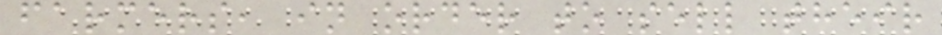farmers, in order to sell their
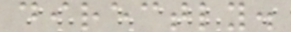directly.
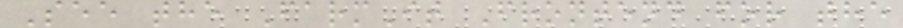See the FarmIt Frontend for the
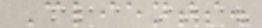Clients.
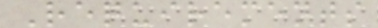Requirements
